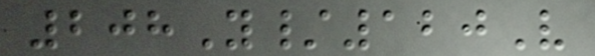208Y/120V
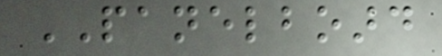PANELBOARD
